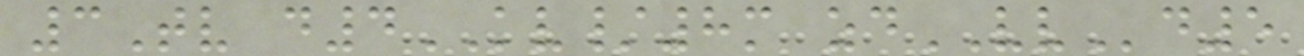3Tv d4KV/8m zdVVd5
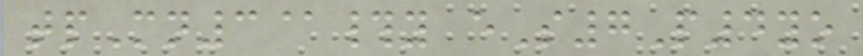tpMn3@#y eS7P4yo
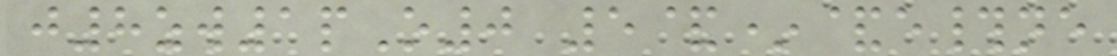j8zw1pO0 5&*&e#ne
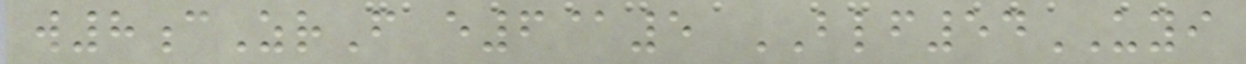w8cZrF e6@5 BLF54UYI
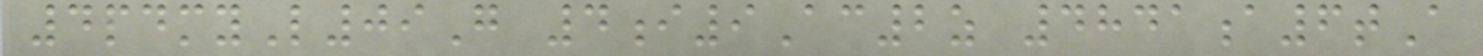4pdmyL09G 4i9Ac2z 4841a6tA
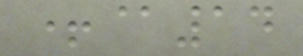+@14
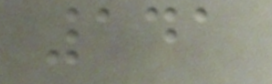141
